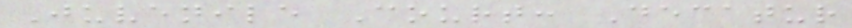Juvenile Court: Decatur
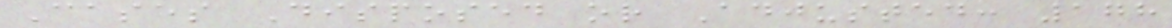Cases Disposed or Adjusted: 178
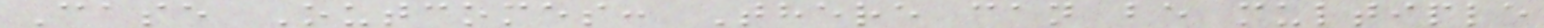Case Outcomes: There can be multiple
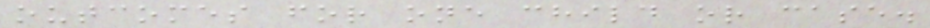outcomes for one child or case.
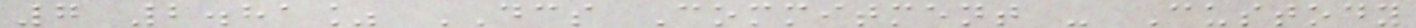7 2.81% DCS Commitment - Custody
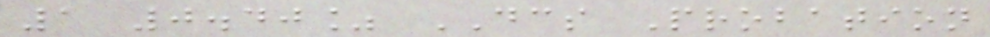1 0.40% DCS Probation
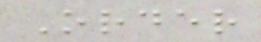Order
